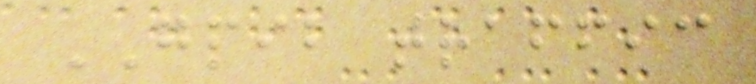GPIB traffic
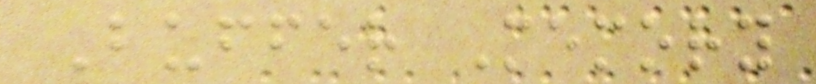Buffer Memory
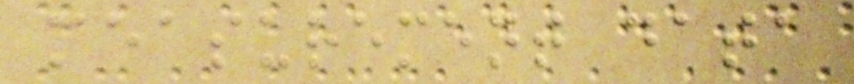measurement data
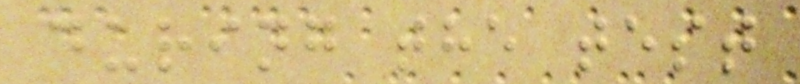during the test
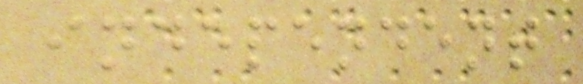independent
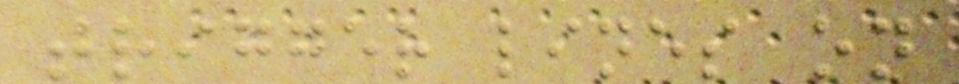trigger lines on
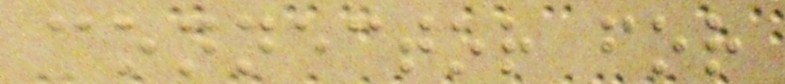connector for
